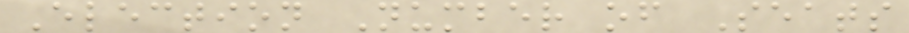Election Number of Seats
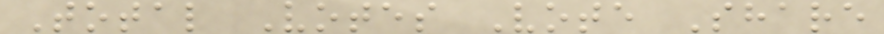Total Votes Vote Share
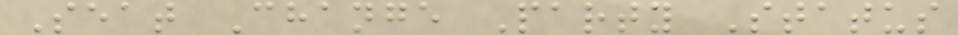Seat Change Party Status
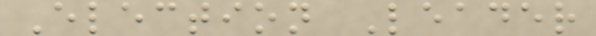Election Leader
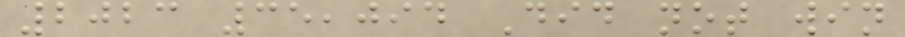2023 35,094 Did not win
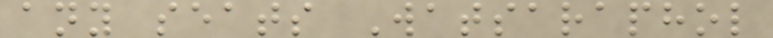any seats Watsaraphol
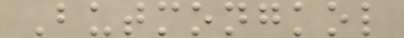Butmongkol
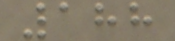188
